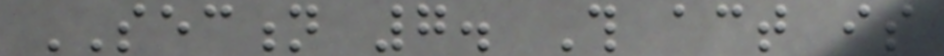SECTION 7. This act is
